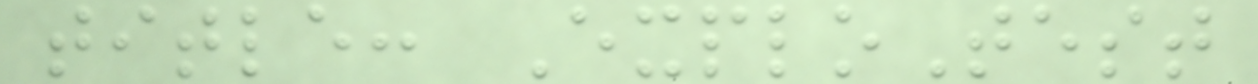title: ExploTest
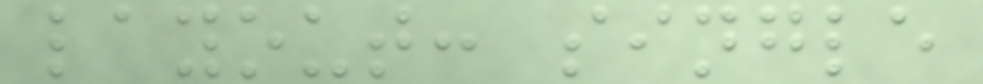layout: single
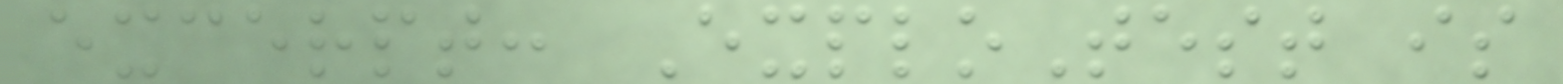excerpt: ExploTest is
